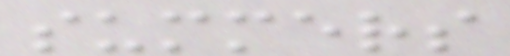summers
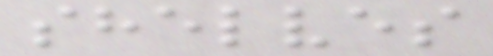shelves
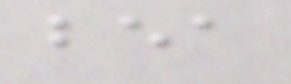bea
